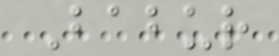Babur
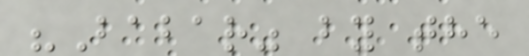"Babar" by the
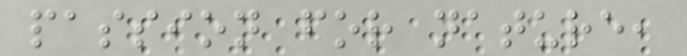passion for nature,
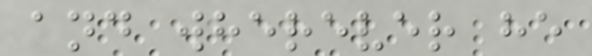and wherever he
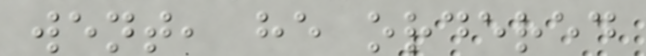went, he ordered
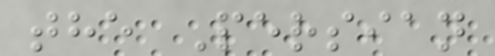the Persian
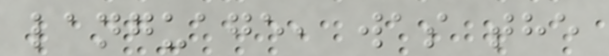language, was the
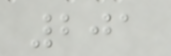201
